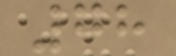78
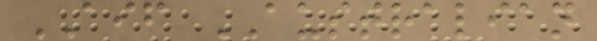AIF AUSTRALIAN
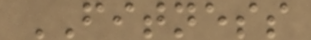FITNESS
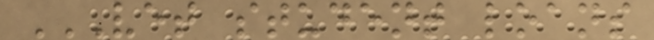VET STUDENT LOANS
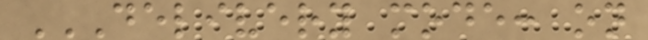DELIVERY MODE: ON
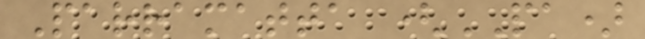Parramatta (PA)
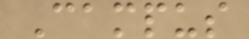Campus
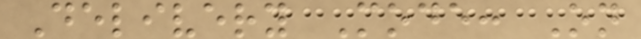Delivery Mode: On
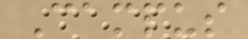Campus
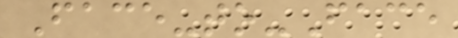Face-to-Face
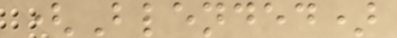(Blended)
